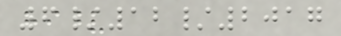6/12/2017
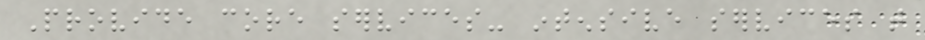Provide core services- intensive services that
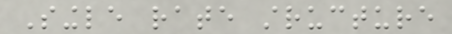Single rate structure
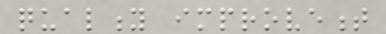quality improvement
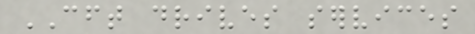CFT drives services
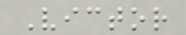Victor
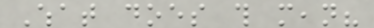What does this mean?
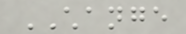CHANGE
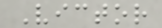Victor
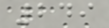249
